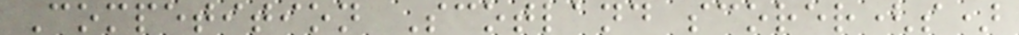Competition Scotland scorer(s)
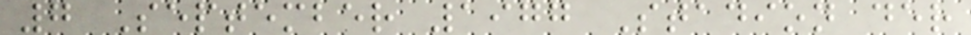7 September 1977 Stadion der
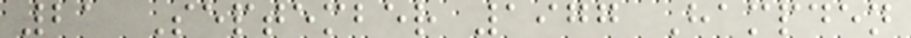21 September 1977 Hampden
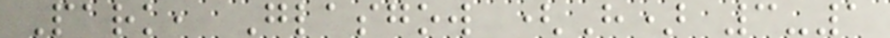Park, Glasgow (H) 3-1
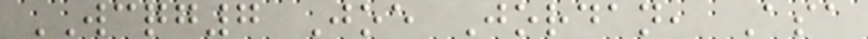WCQG7 Joe Jordan, Asa
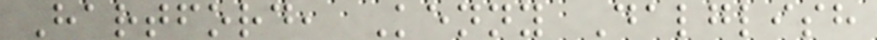Hartford, Kenny Dalglish
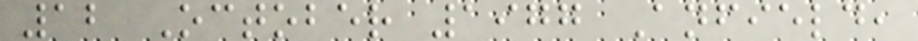12 October 1977 Anfield,
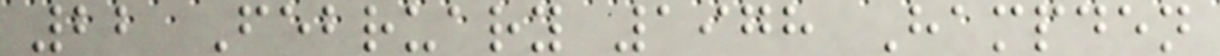22 February 1978 Hampden
